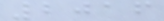2016
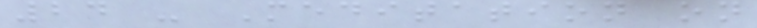24 - Meditation on
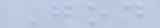God
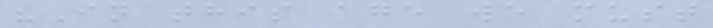"In this age we must
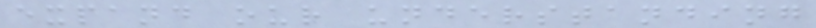expand our understanding
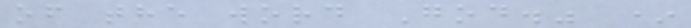of the word God." *
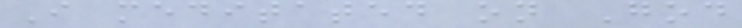I meditated on God
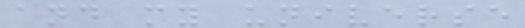and my universe
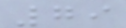79
